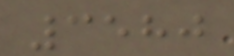3580
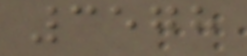3578
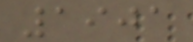1901
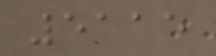5115
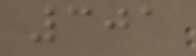301
